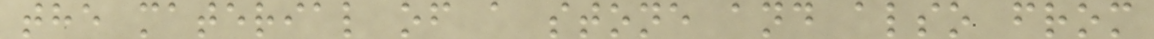the material of a stone and also from
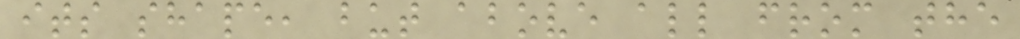its shape, but above all from the
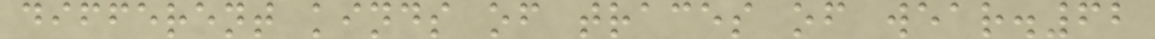different kinds of traces of wear.62
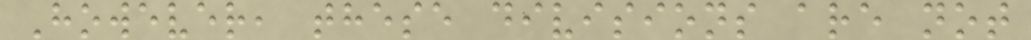However, these divisions are not
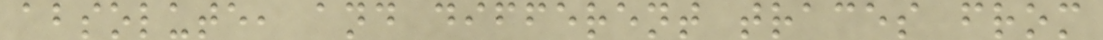absolute, and different traces from
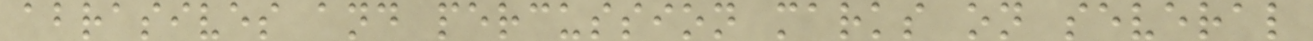abrasives and percussion marks on several
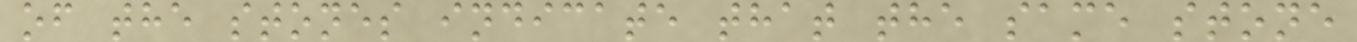of the stones indicate that the same stone
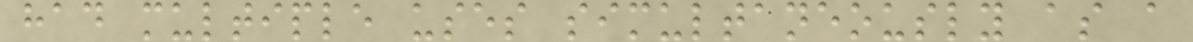had multiple uses simultaneously as a
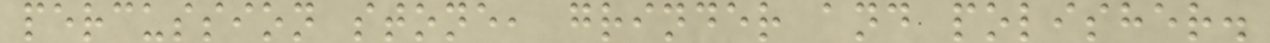percussion stone, grinder and polisher.
